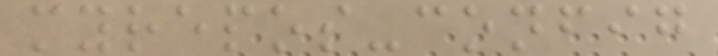myrepos-config
